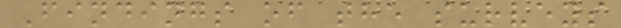Findings of the surveys
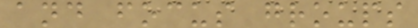and focus groups
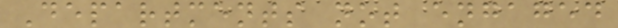Departments not engaged
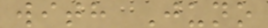with Juno
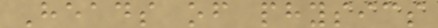Heads of physics
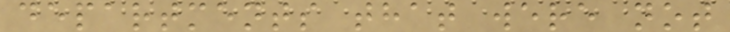departments that were not
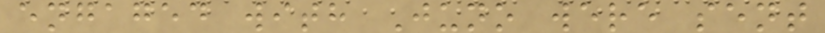engaged with Juno were sent
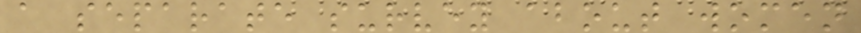a separate survey about women
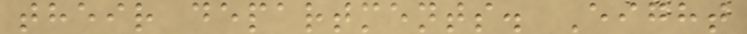their departments. Eight
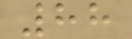88
